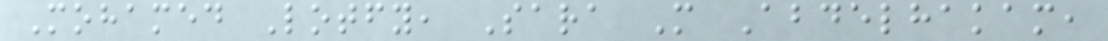Mohamed Lotfy, Sara M Abdelhakam,
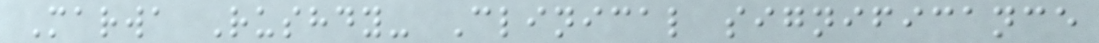Marwa Rushdy- Clinical significance
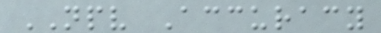NPV Accuracy
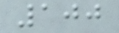100
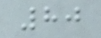80
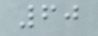60
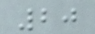20
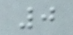0
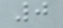0
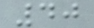40
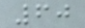60
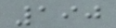190
